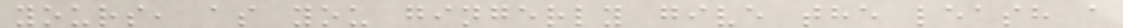yours, as you gingerly give the leash a
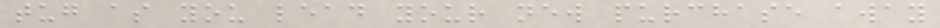tug as you lead your new purchase away
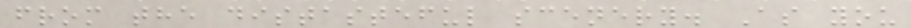from the distasteful scenery. As you
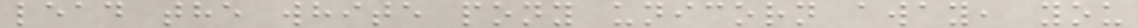lead the white pony unicorn away, you
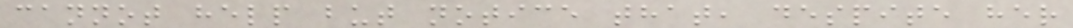cannot help but notice that, despite her
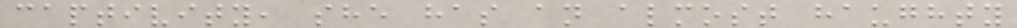captivity, she has an almost haughty
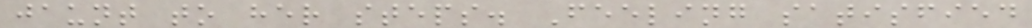jaunt to her steps. Feeling satisfied
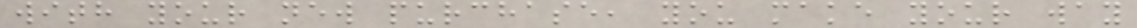with your new purchase, you make your way
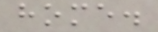home.
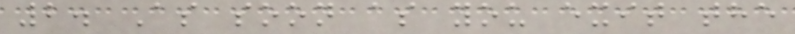2. As soon as you exit the
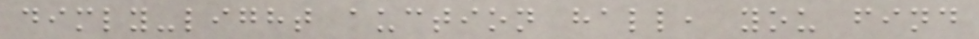dimly-light auction hall, you find
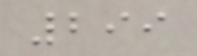299
